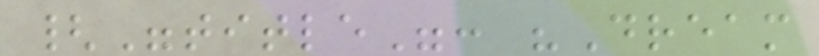{"title": "Dream
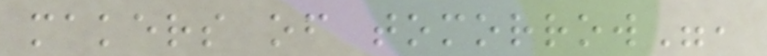makers of tomorrow",
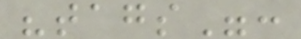"tags":
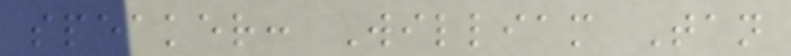speaker: William Tan
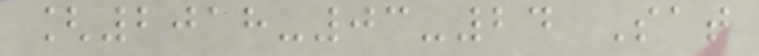[2018-03-24 Sat
